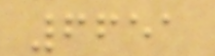6651
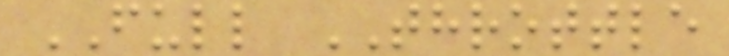FULL THROTTLE
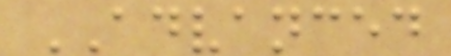ADVANCED
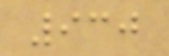930
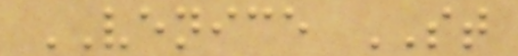VENICE ST
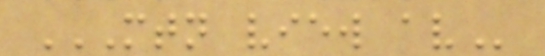MTN VIEW AV
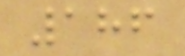186
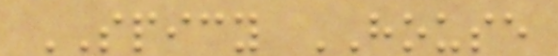SPICY HOUSE
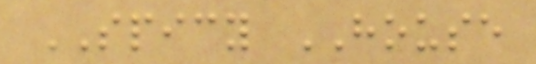SPICY HOUSE
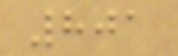801
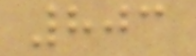803
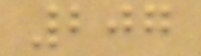207
